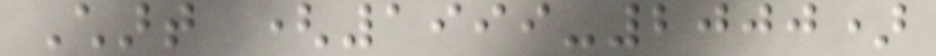Chart (1999-2000)
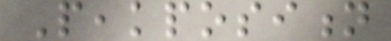Peakposition
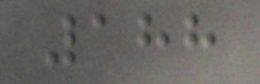188
